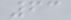63
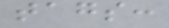tags:
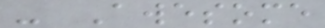- Awesome
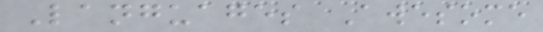Languages Awesome
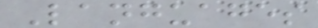Languages
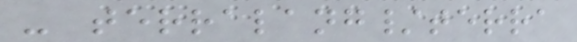- terralang/terra
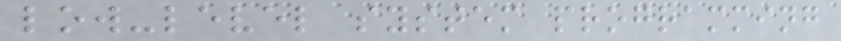low-level system programming
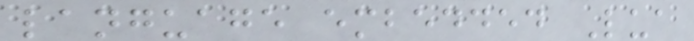language embedded Lua
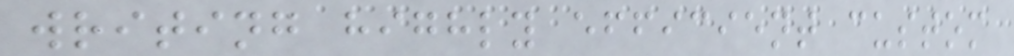writing highly efficient custom
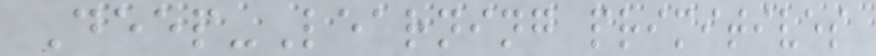Deep-Learning primitives
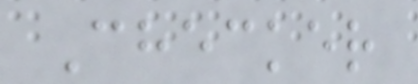Checker
